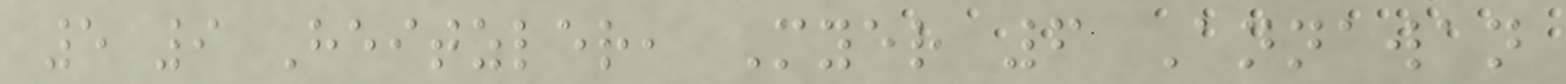5 9 Heitzler, Myer 6 Annawan
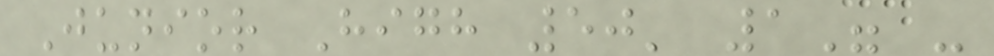Junior High 50' 1" -
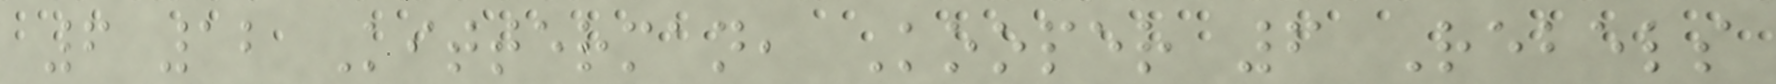6 12 Kitterman, Kooper 6 Rebels
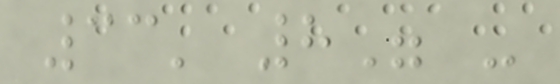33' 8" -
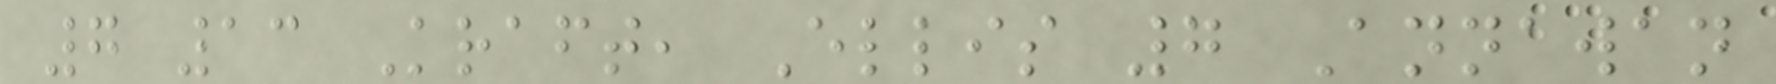7 13 Kraft, Ellis 7 Annawan
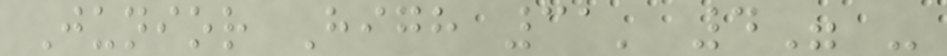Junior High 31' 4" -
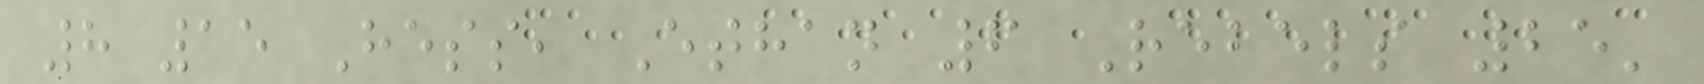8 15 Hess, Ethan 6 Rebels 25'
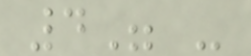4" -
